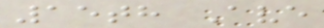15th Ave
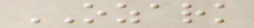OZARK
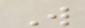W
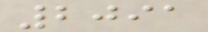2091
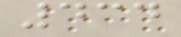434
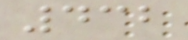432
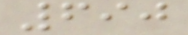690
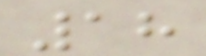18
